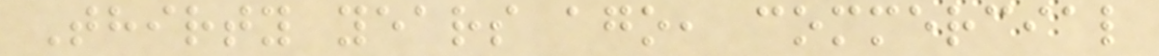Thirty years ago, commercial
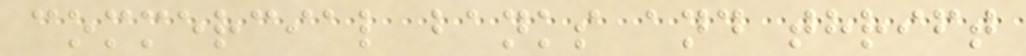commercial banks and thrift
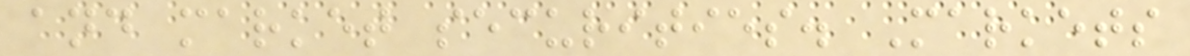and market securities. Markets
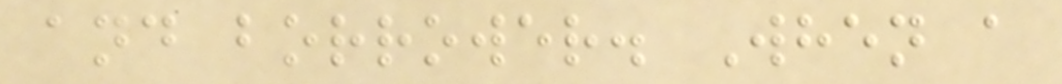and borrower. When a
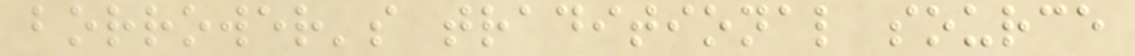borrower's traditional source
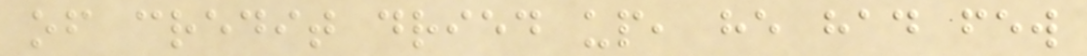of credit dried up, he had few
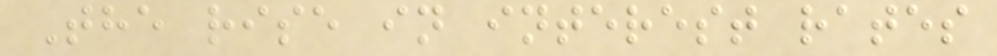The rise in interest rates
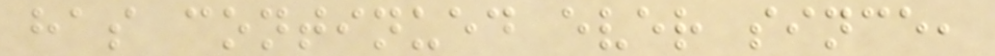has continued ever since,
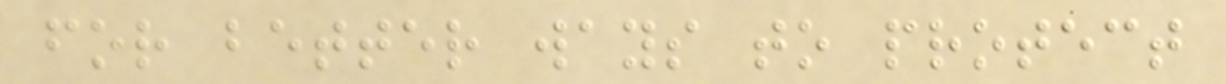for better ways to protect
